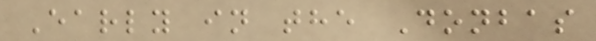Early in the Donbas
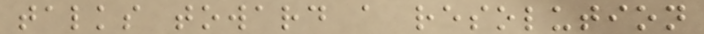talks toward a resolution
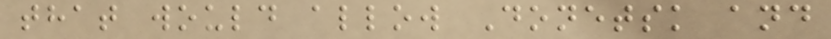that would allow Donetsk and
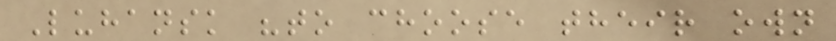Luhansk "to choose their own
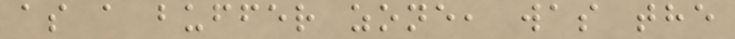as a buffer zone, was the
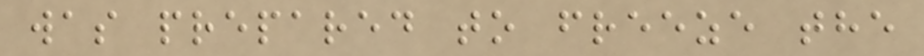was prepared to freeze the
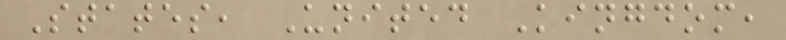States, United Kingdom,
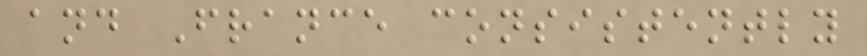and France consistently
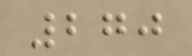270
